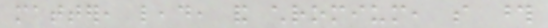matter, lead, and chromium, so those
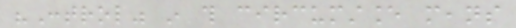"Control" in this circumstance means
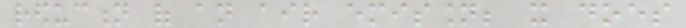reduction of an air emission; it does
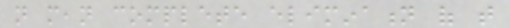not mean complete elimination of that
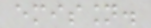emission.
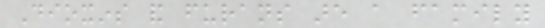Dioxins and furans are a family
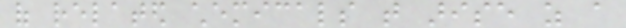of related chemicals that arise as a
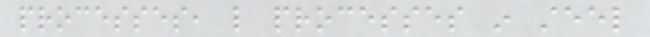processes, like processes in steel
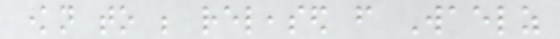known to be released from Waelz
